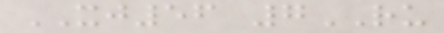XJ56 7RU
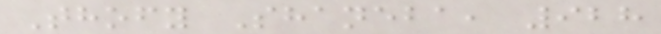Thofy Shaneba, 928
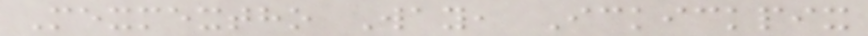Mexmextho Way, Ickickpix
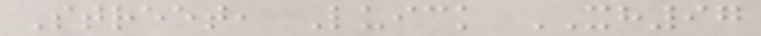Street, Luick XH97
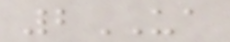2UA
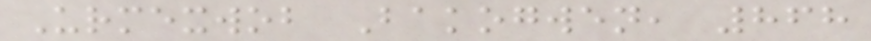Urmexwob Bakogwen, 868
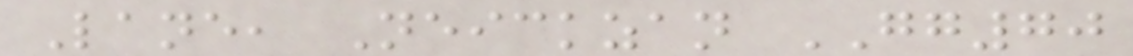Lane, Neickzan GG70
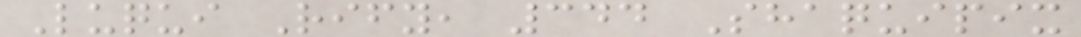Luqui Rify, 344 Shaquipix
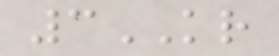3KR
